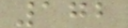172
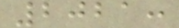2021:
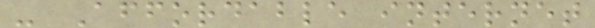- Affordable internet
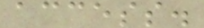access.
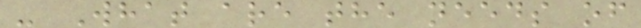- What are the needs of
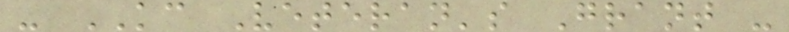- KC Veteran's Grant -
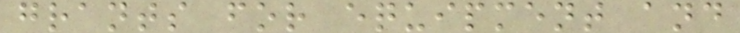grants for equipment and
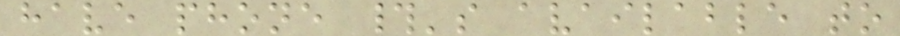have phone #'s available to
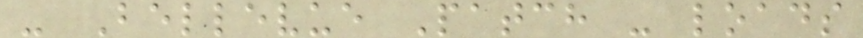- Bellevue Patch - loads
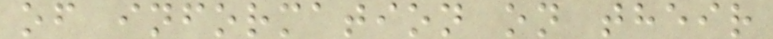of information on their
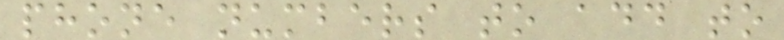phone numbers to add to
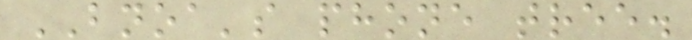BNOA's phone tree.
